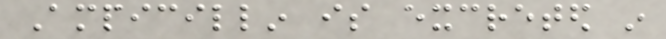Ampicillin is excreted in
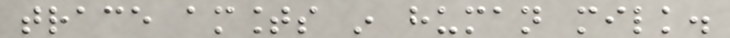trace amounts in human milk.
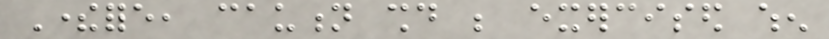Therefore, caution should be exercised when
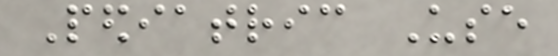Pediatric Use
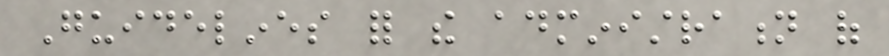Guidelines for the administration of
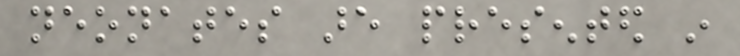neonates are presented in
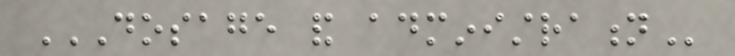DOSAGE AND ADMINISTRATION
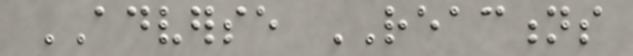ADVERSE REACTIONS
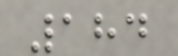184
